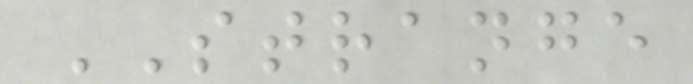STRANGE
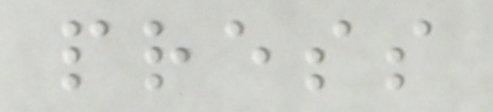press
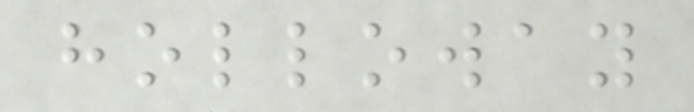holloway
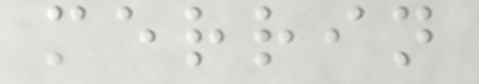merrin
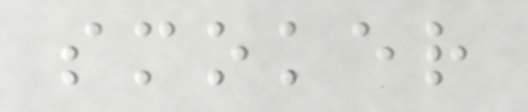smoker
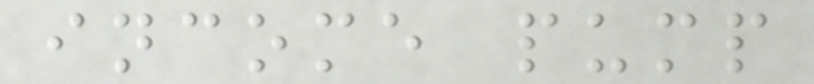income pump
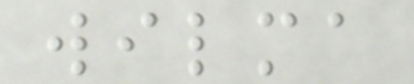wilma
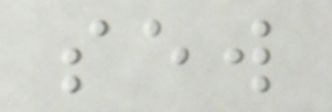sew
